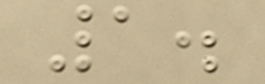1.
